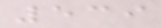539
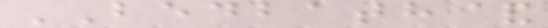BEDBATH&
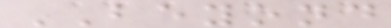BEYOND
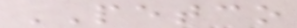PETCO
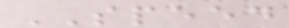SPEED
